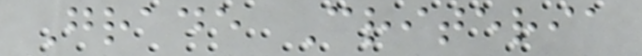Grade Criteria
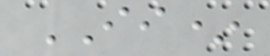II*
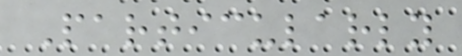Particularly
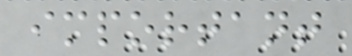important
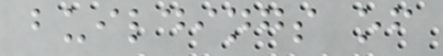buildings of
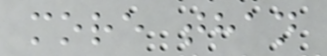more than
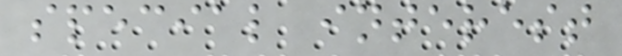special interest
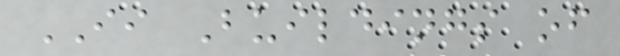II Buildings of
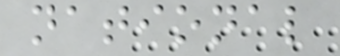national
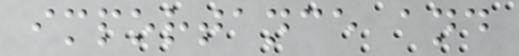importance and
